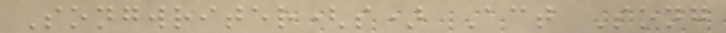Songwriter(s) Act Song
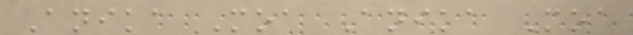Anika Moa Anika Moa
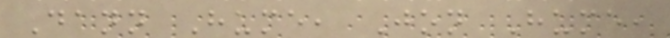Dann Hume, Jon Hume,
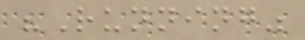"Running"
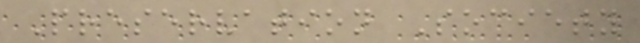Preservation Society
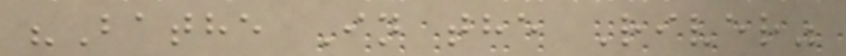"Bathe In the River"
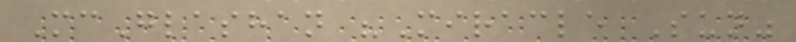McGlashan "Miracle Sun"
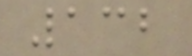132
